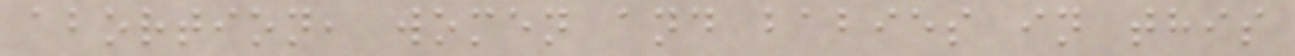abortion, women and babies in this
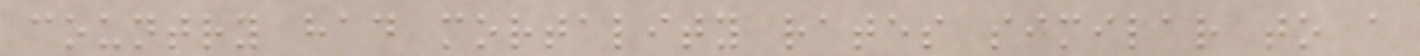country had mortality rates similar to a
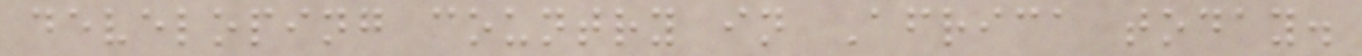developing country in Africa today.
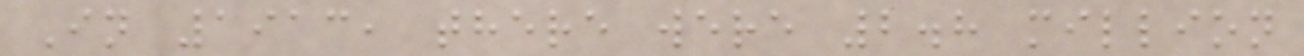In 1913, there were 2.8 million
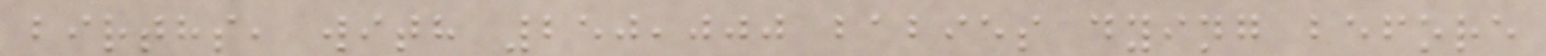births, with 250,000 babies dying before
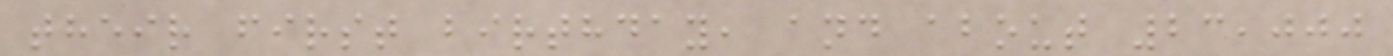their first birthday, and about 23,000
